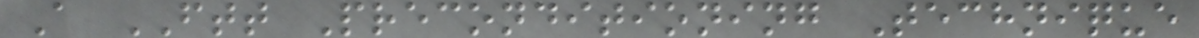A FTT Preconditioning Technique
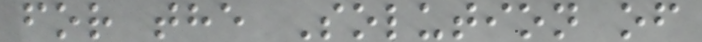for the Solution of
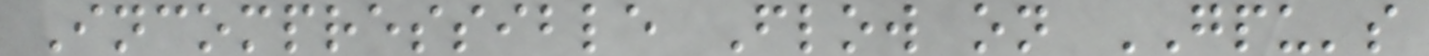Incompressible Flow on GPU's
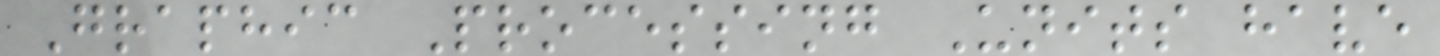Graphic Processing Units have
